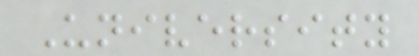University
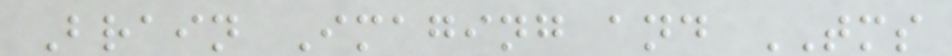Brain Imaging and TMS
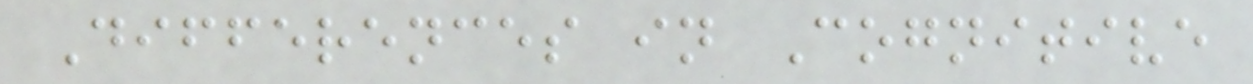Differences in Cognitive
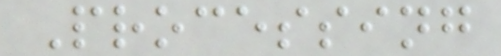Processing
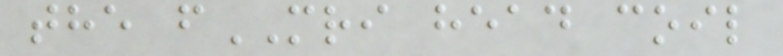the fMRI head coil
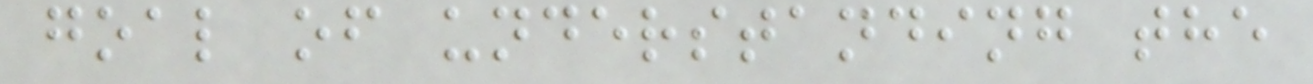goal of understanding the
